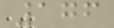176
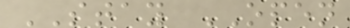STAY OPEN
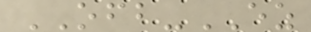OFB-EZ
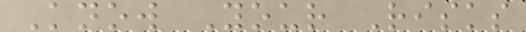Know Your Risks
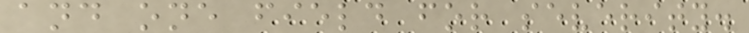and one field for severity.
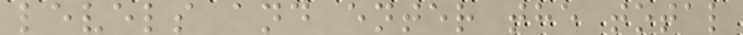levels and enter the total
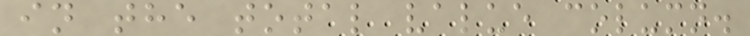in the total value column.
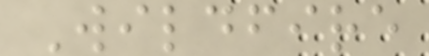Wildfire
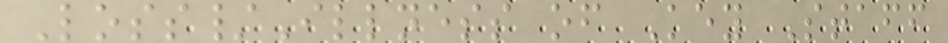Loss/Illness of Key Staff
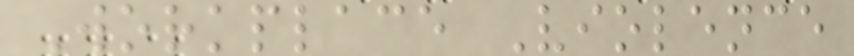Workplace Violence
